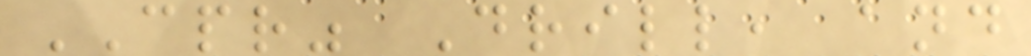CPR" Drill, and
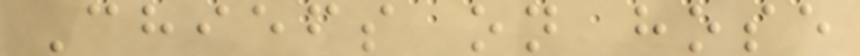Chiefs on hose
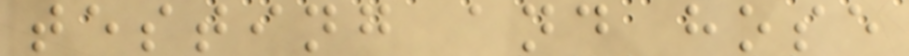testing and hose
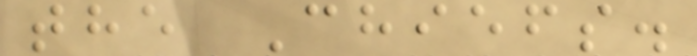the Chiefs.
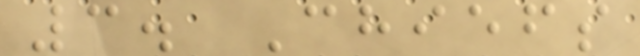3. Chiefs
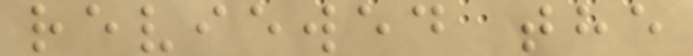reviewed the
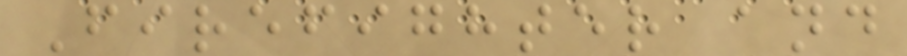Firefighter and
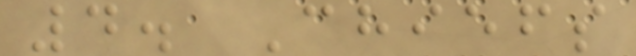4. Chiefs
